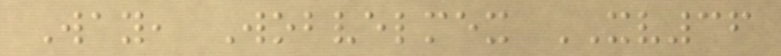Way, Wobvelmex XV36
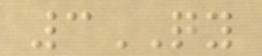3QY
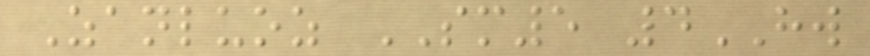Zanluoz SM5 4HW
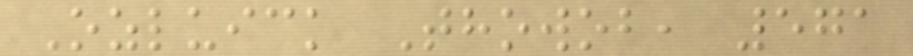Ozluick Thowob, 571
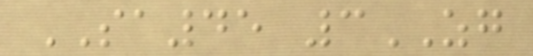SA45 3ZG
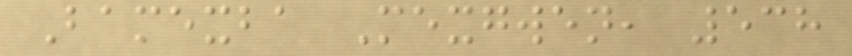Bamexba Mexgwen, 538
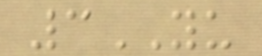3YU
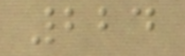224
